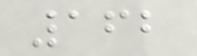162
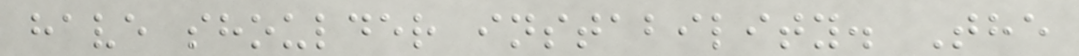have shoulder instability. The
